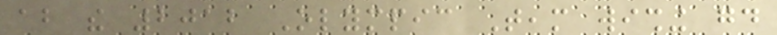about the 2012 Olympic Team wishing good
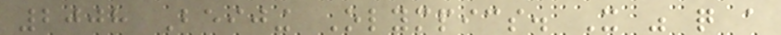2008 Beijing Olympics. It was quite a
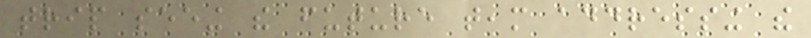trip seeing the future team addressing the
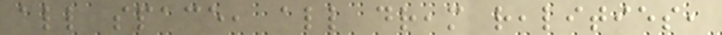all space, all dream realities,
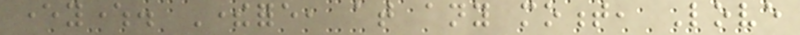everywhere. Therefore, at any moment, Love
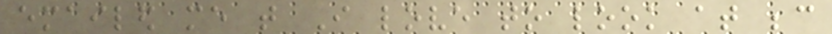emailed me that I love to look at because
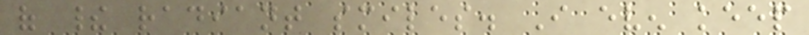of their radiant smiles. I even keep
